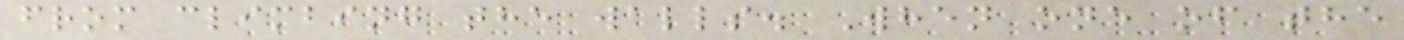from climbing the walls. When one of the
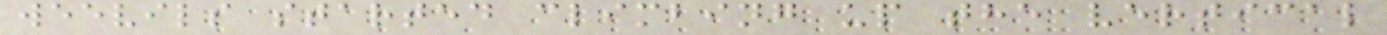weevils started climbing up the vertical
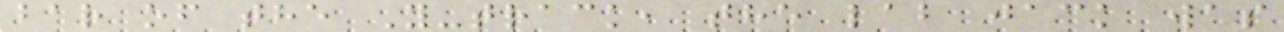bar of the Y-track, the lab jack was
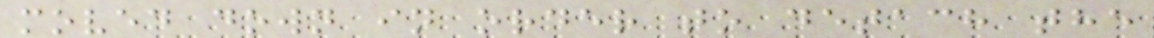moved down in order to detach the
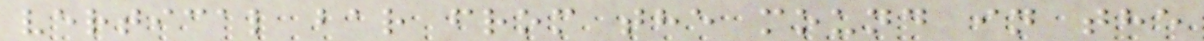vertical bar from the mound in the
